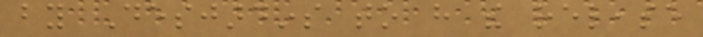by Desjardins to have the release
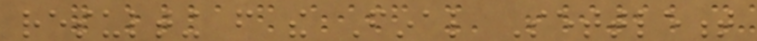resulting from the Final Settlement
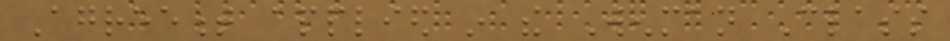Agreement applied in the Wenman Class
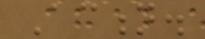Action.
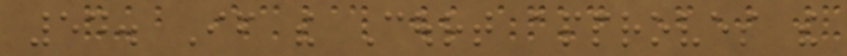54. If the Court approves the
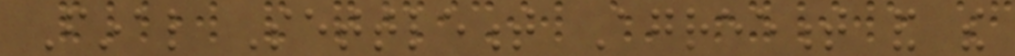Final Settlement Agreement and the
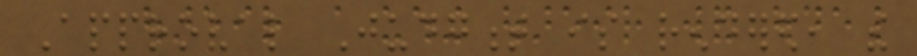Approval Judgment is rendered, the
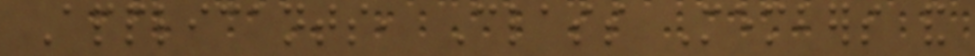Applicants, Class Members and
